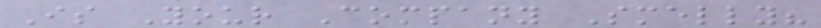Is Your Company Smelly?
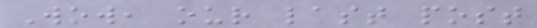Wow, our last post
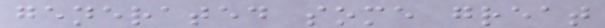generated some great
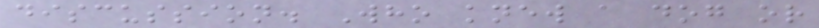discussion. Who knew a dog or
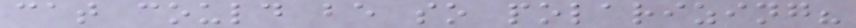cat could be so polarizing?
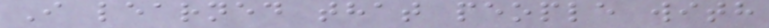I learned that people with
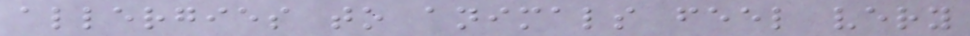allergies to animals feel very
